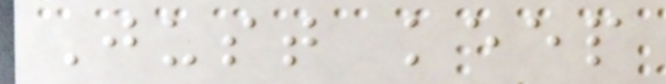Just keep
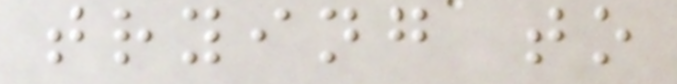trying to
